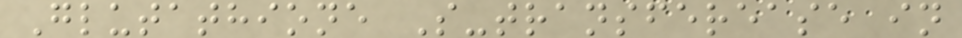Glutathione S-transferease in
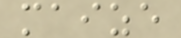maize
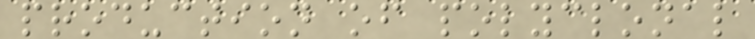production of polyclonal
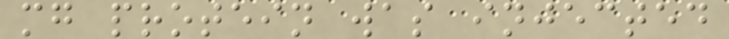mg protein was injected
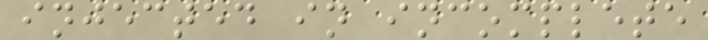injected in incomplete
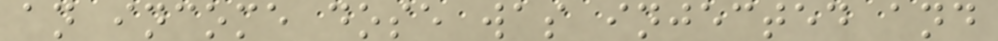an income dose was injected and
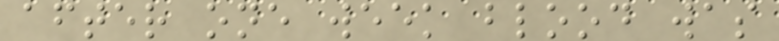after one week blood was
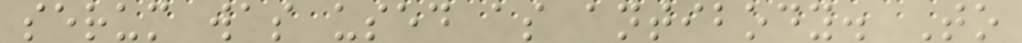serum was used as antibody. To
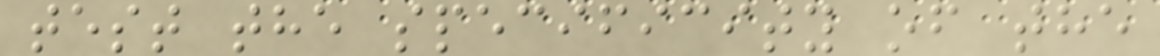test the specificity of the
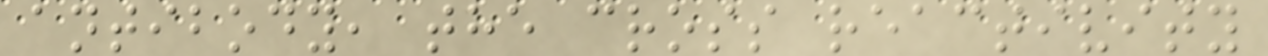antibody, the cross reactivity
